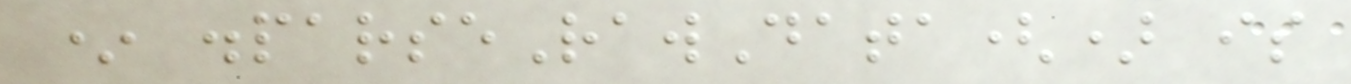* .parseRawData() is
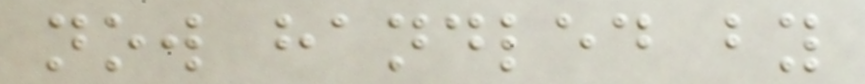now handled by
